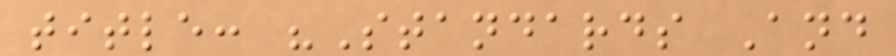title: "Standards And
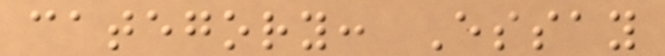category: Essay
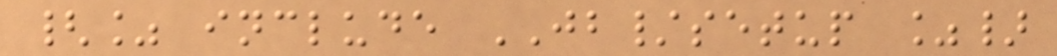{% include JB/setup %}
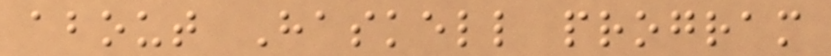about Haskell program
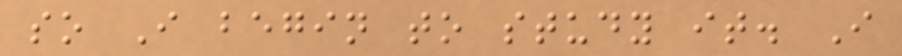so I begin to study it. I
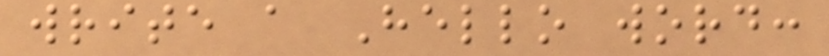write a Hello word:
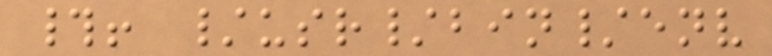#! /usr/bin/env
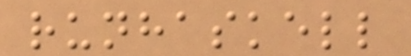runhaskell
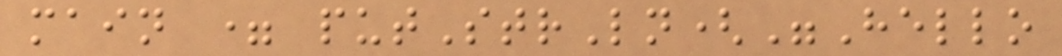main = putStrLn("Hello
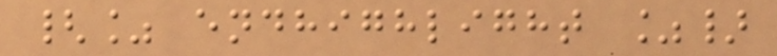{% endhighlight %}
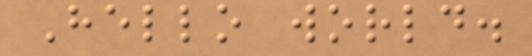Hello world.
